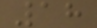18
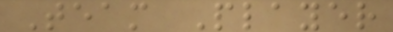Team Player
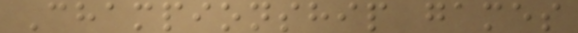Championship games
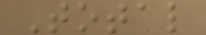Total
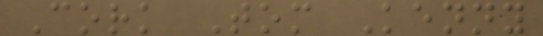Cork Tom Kenny
